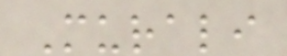Murali
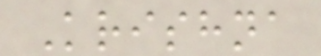Krishna
